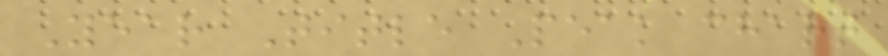Year Title Peak chart
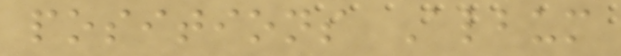positions Album
